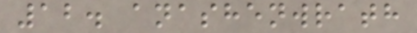12. anashenwrath
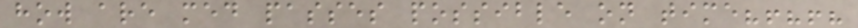how are med passes possible on time?!?!?
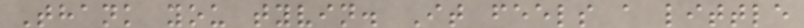Thank you tyvin. It feels a little
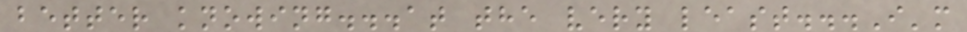better knowing...at the very least...I'm
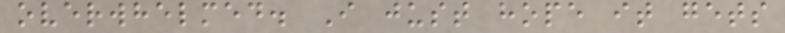overwhelmed. I just hope it gets
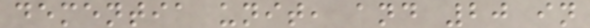dementia unit, and 20 in
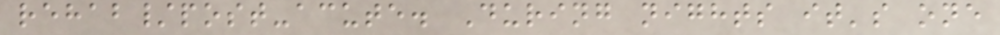rehab/post-acute. During nights it's one
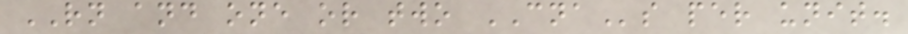RN and one or two CNAs per unit.
